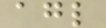agl
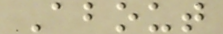About
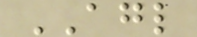AGL
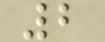2
